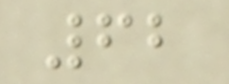62
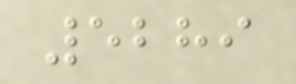5289
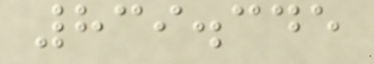839.345
